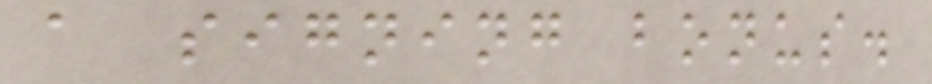a signing bonus.
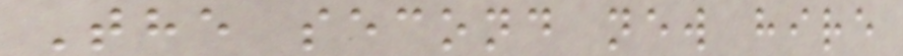The second new hire
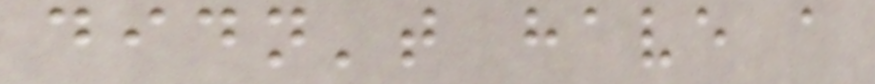didn't have a
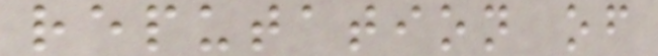reputation of
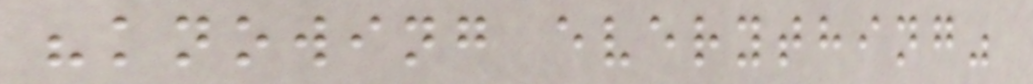"knowing everything"
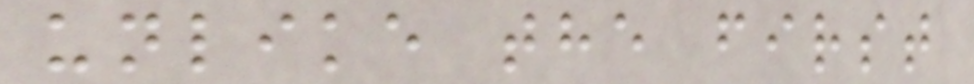unlike the first
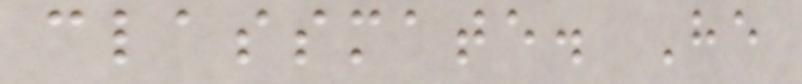classmate. He
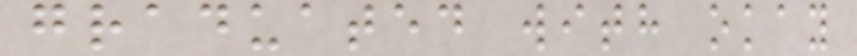graduated with okay
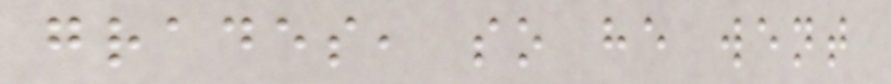grades, so he went
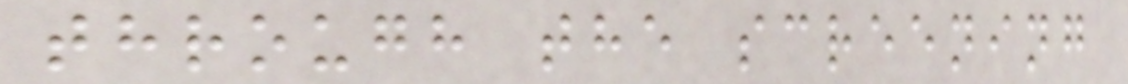through the screening
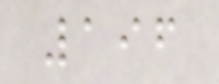196
